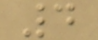4
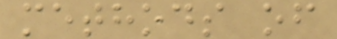methods of
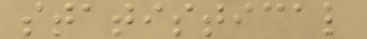statistical
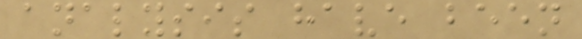analysis have been
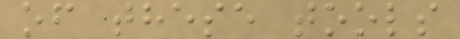of these tools
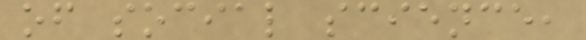of social science,
